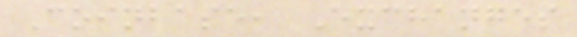Coinbase, Exchanges
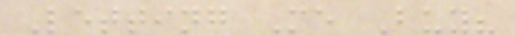Letting Me Buy?
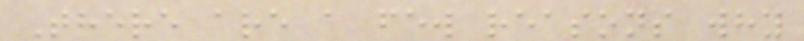There are a few reasons why
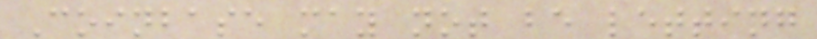Coinbase may not be letting
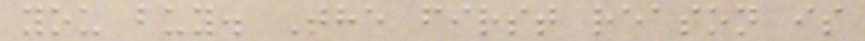you buy. The first reason is
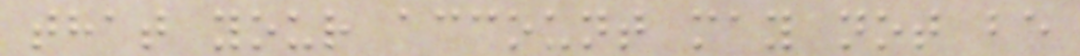that your account may not be
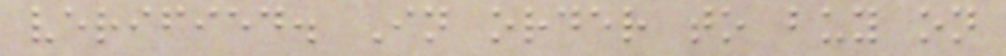verified. In order to buy on
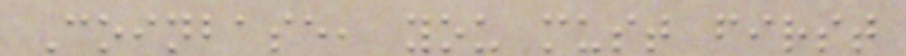Coinbase, you must first
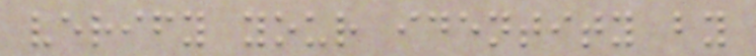verify your identity by
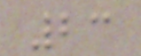23
